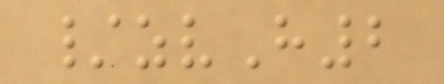/zvH2
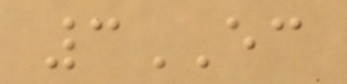3EC
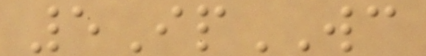5IpWC
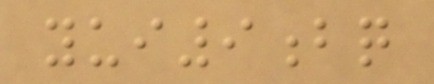yui9bq
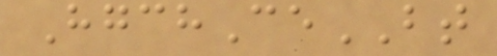HgchCeBT
